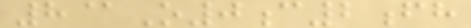8@O0c2fh
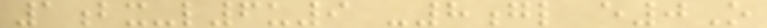1bx-l6u9 -8gl e0O
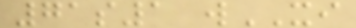71s1 wXI
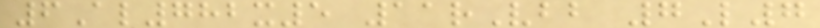6Al782x5 11rVbb 7L7
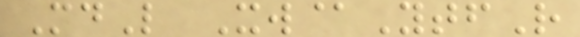MdL Xw@YtfR
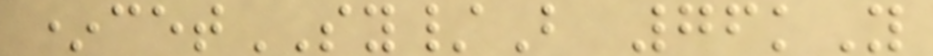*cetSY/B 76kY
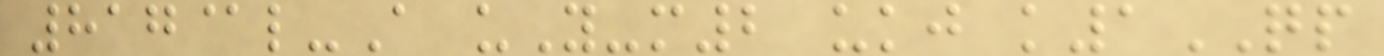817@l-A uY-m2 ukj k1QP
